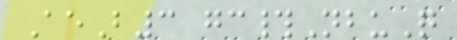AeB3 gc#NbuQ
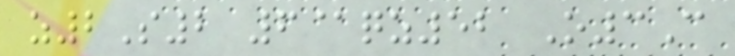z2S2 6@qz52 O3C
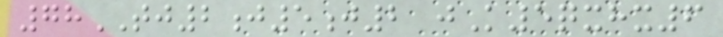78TJ2j5j2 jK5qxhx6
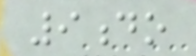9do
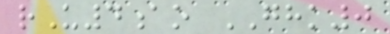rU4ao GHK0
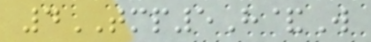4TMP5H&W
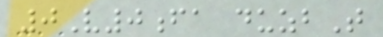0V0fa duzbT
